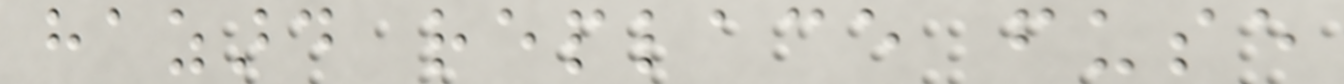hazard replace fuse
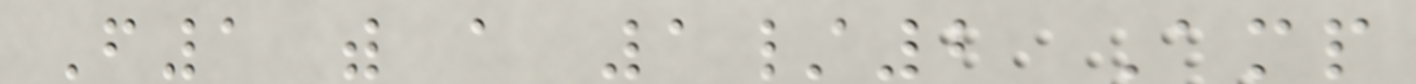F1 with a 1/2 Amp
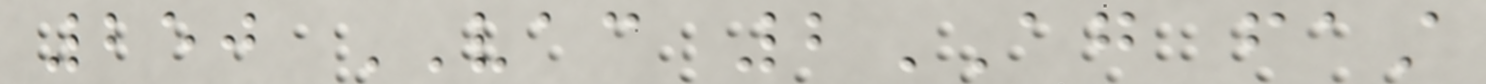250 VAC 2AG fast
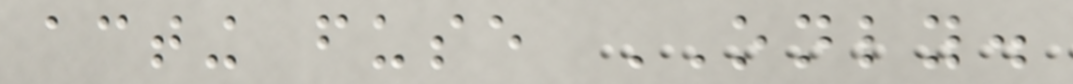acting fuse ONLY.
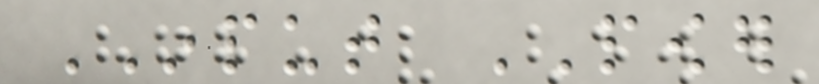INPUT POWER
